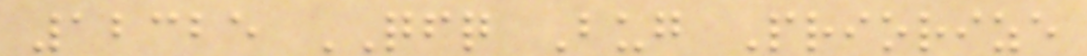12325 QFQ Bug Priorize
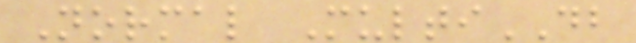Normal MultiDB
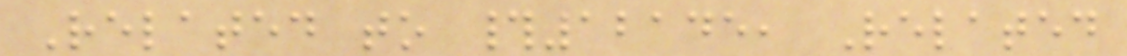Related to #12145, Related
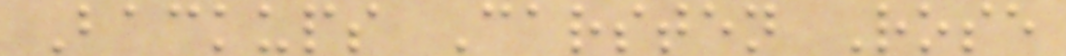Backups Carsten Rose
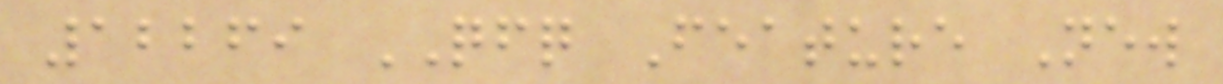12269 QFQ Feature New
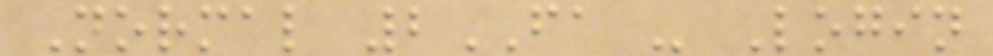Normal 2FA - Login
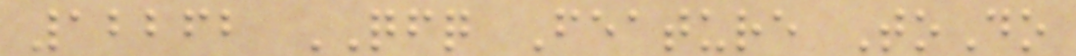12262 QFQ Feature ToDo
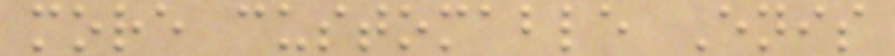more customable Enis
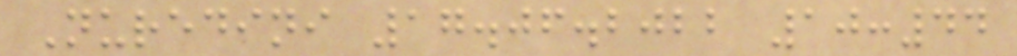Nuredini 17.06.2022 10:44
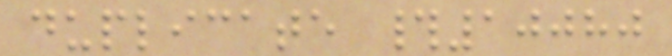duplicate #10080
